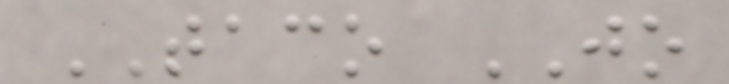TACO JO
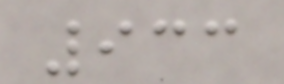933
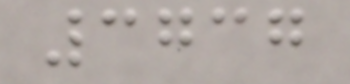3737
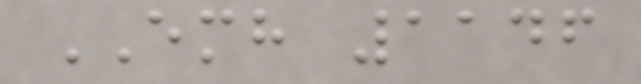EMH 1146
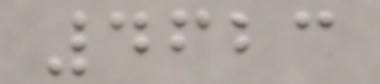4623
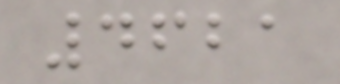4621
